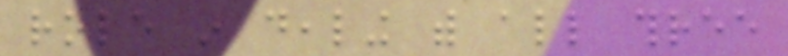role in dealing with all three
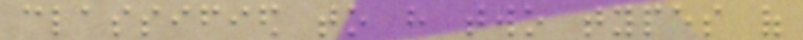classified to have two types of
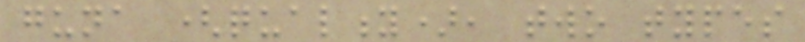guna (quality), two types
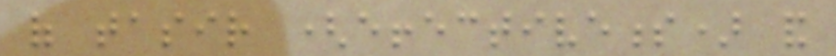of tasir (effectiveness) and
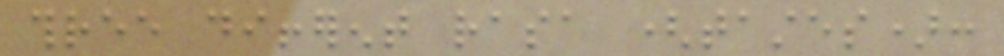three different rasa (tastes):
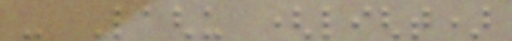- Laghu (light)
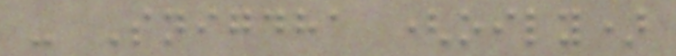- Snigdha (oily)
